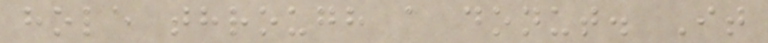hole through a donut. It
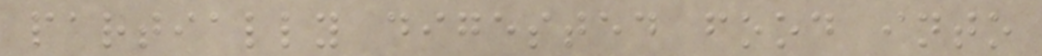partially digested food into
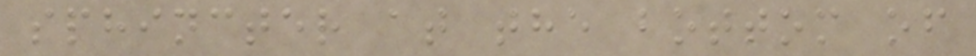sphincter at the bottom of
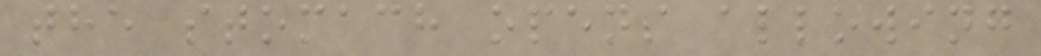the stomach opens allowing
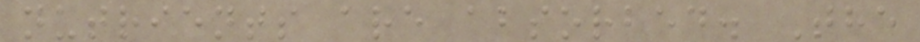nutrients are absorbed. The
